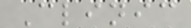Clinic
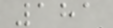181
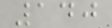140
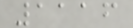1116
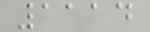1114
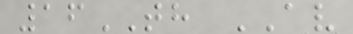16TH AV
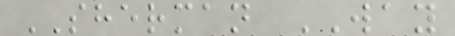SHERMAN WAY
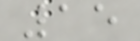15
